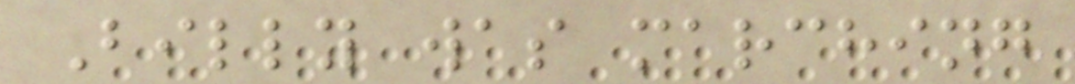Billy was marching
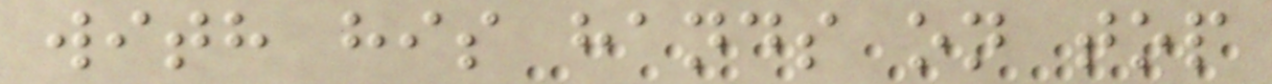with his hands on top
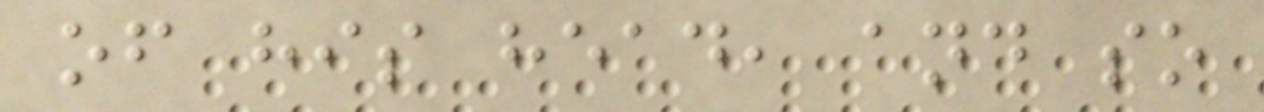of his head, and so
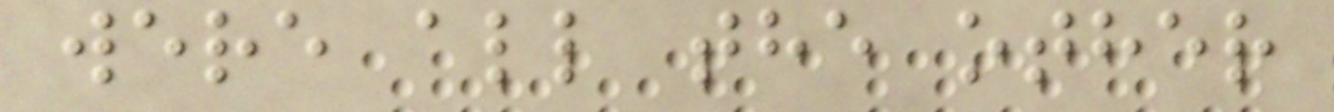were all the other
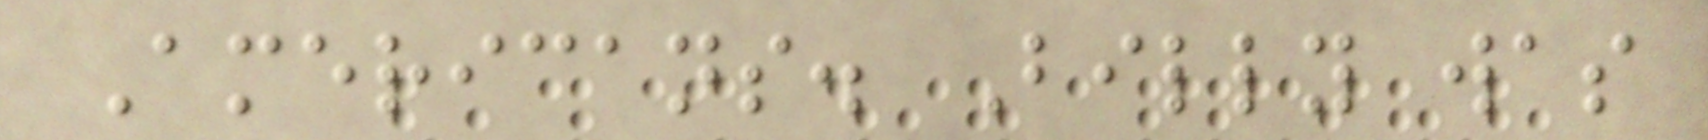Americans. Billy was
